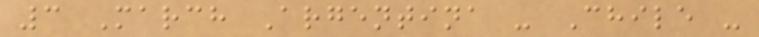3 March Argentina - Chile -
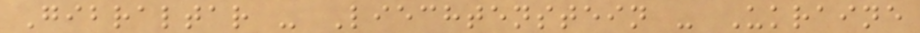Gibraltar - Liechtenstein - Ukraine
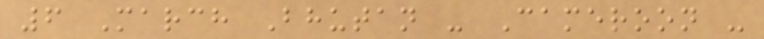6 March Bhutan - Cameroon -
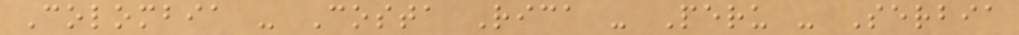Colombia - Costa Rica - Peru - Serbia
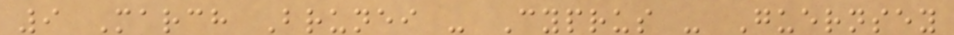9 March Brunei - Cyprus - Guernsey
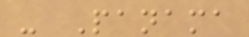- Panama
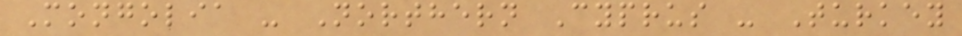Mongolia - Northern Cyprus - Turkey
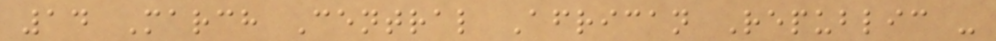14 March Central African Republic -
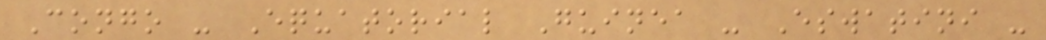Congo - Equatorial Guinea - Eswatini -
